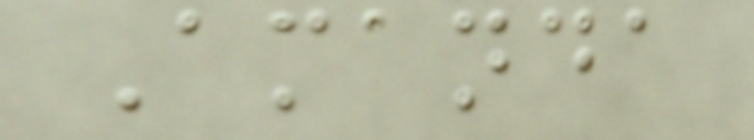Amanda
